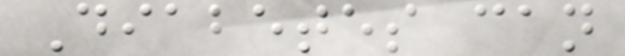Diabetes can
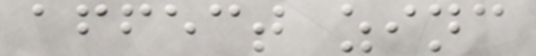affect zinc
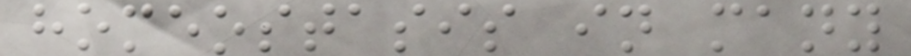homeostasis in many
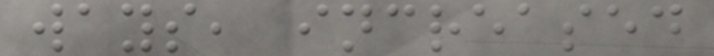ways, increased
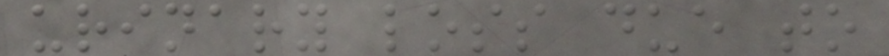urinary loss due to
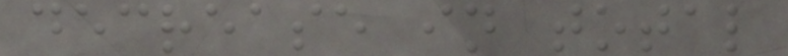decrease in total
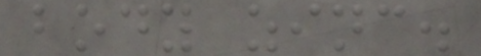body zinc.
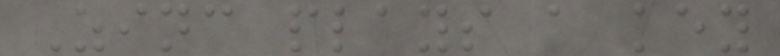Zinc plays a key
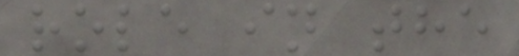role in the
